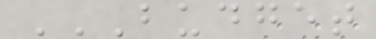BUDGET
